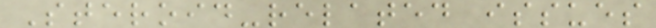Steroid-related issues
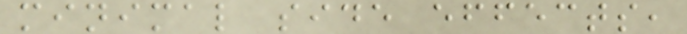minimal side effects,
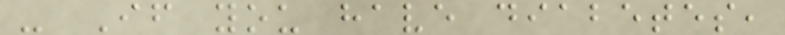- If you have diabetes,
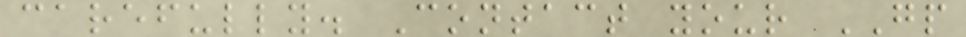carefully. Contact your GP
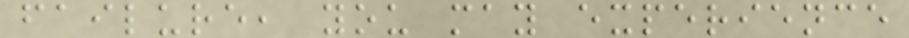failure, you may experience
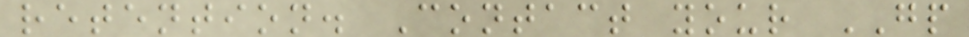retention. Contact your GP
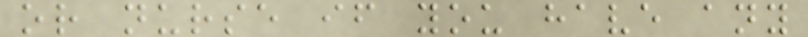or nurse if you have any
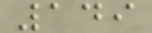149
